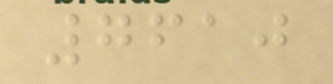7610
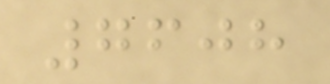7608
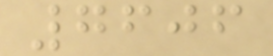7606
